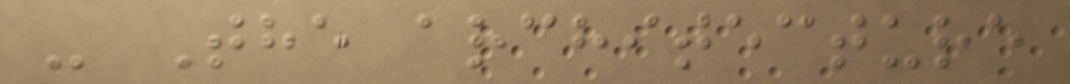- The architecture
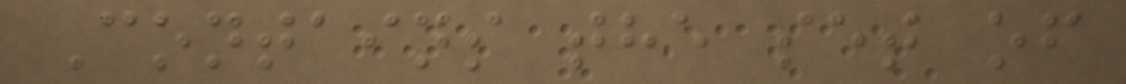Contains the set of
